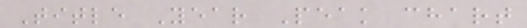Title Year Peak chart
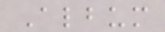Album
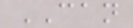CAN
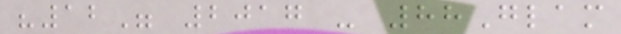"12" 2017 - 88Glam
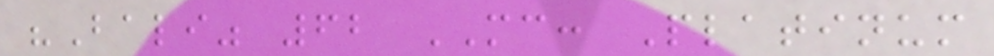"Bali" 62 MC: Platinum
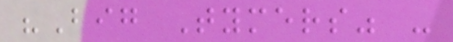"Big Tymers" -
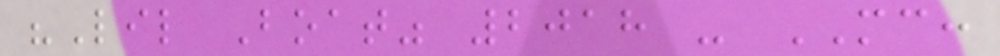"Lil Boat" 2018 - MC:
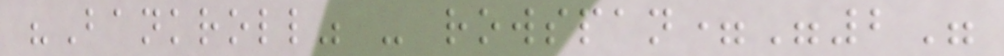"Bankroll" - rowspan="2"
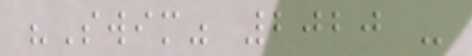"Swim" 2020 -
